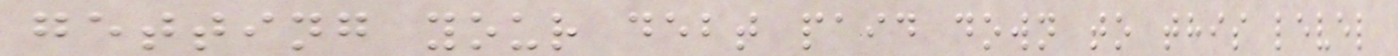getting your debt paid down to this level
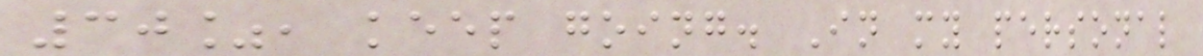30%, keep going. In my personal
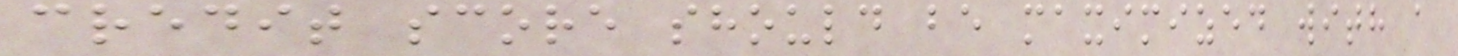credit score should be maximized with a
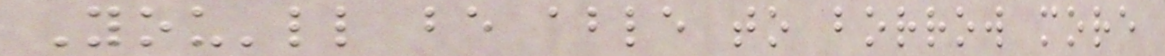You'll be able to borrow more
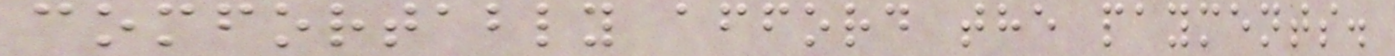comfortably afford the payments.
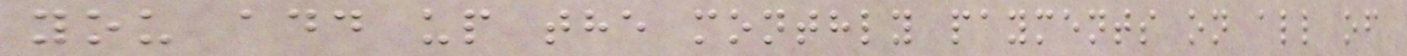you add up the monthly payments on all of
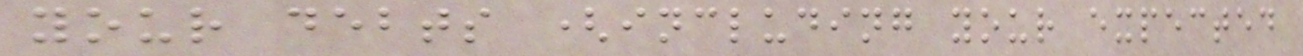your debts (including your expected
